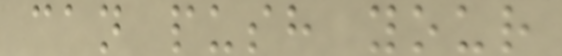can push your
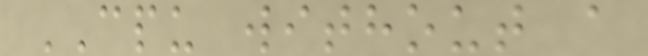CPU without a
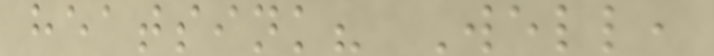heatsink? Well,
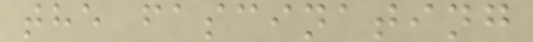the fascinating
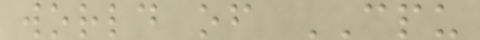world of CPU
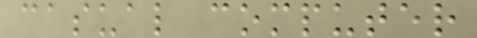casual computer
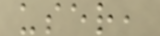user,
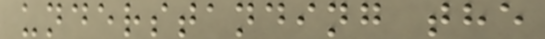understanding the
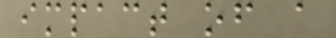impact of a
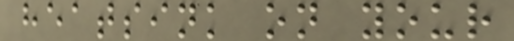heatsink on your
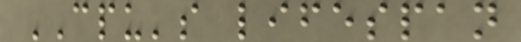CPU's lifespan
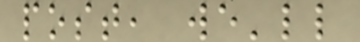post, we'll
